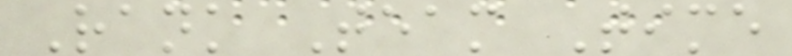Rank Team Time
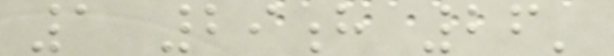1 29h 26'
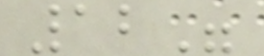12"
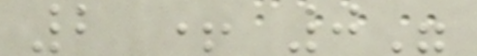2 + 0"
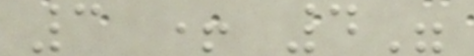3 + 4"
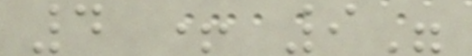4 + 9"
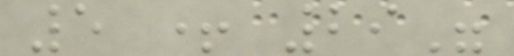5 + 29"
